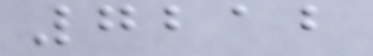7212
